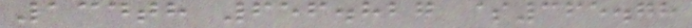134th 656.827 $365.78
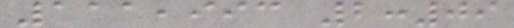111,993 2:09
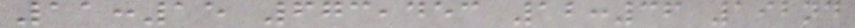11:15 673,453 12:36 192nd
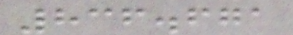836.671
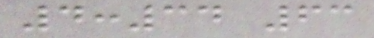4:34 63
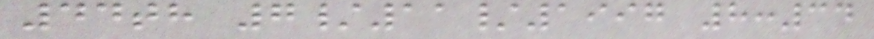44th 7/11/1997 8:34
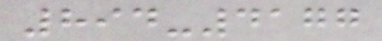894-4177
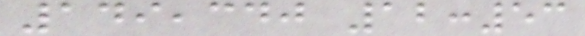149,340 12:53
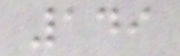149
